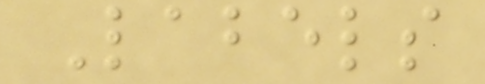Labels
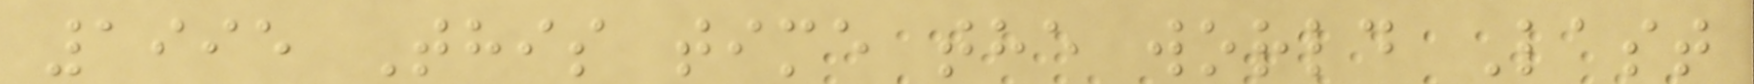1995 This time the world Last
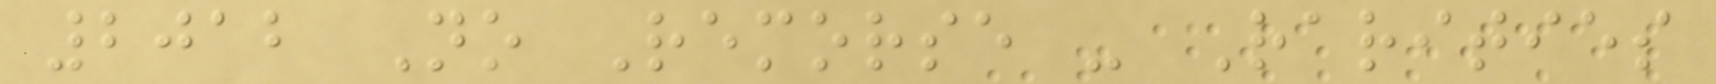2012 No Remorse - Rarities
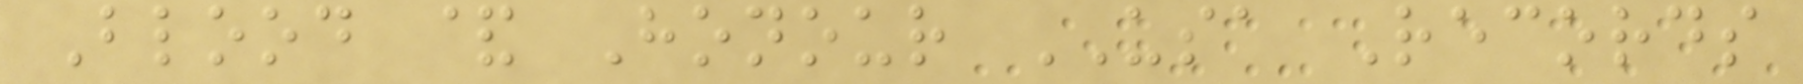Blood & Honour USA Records
